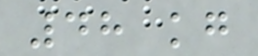48 kg
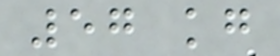57 kg
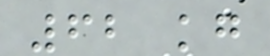62 kg
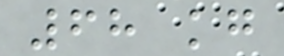68 kg
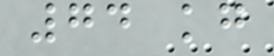74 kg
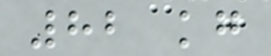82 kg
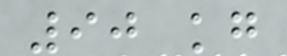90 kg
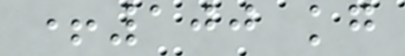+100 kg
